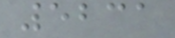5231
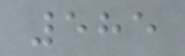585
